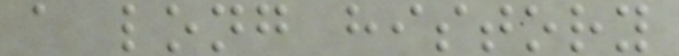a long history
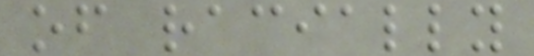of racially
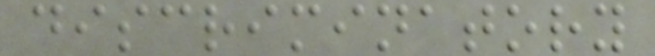discriminatory
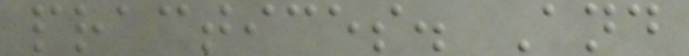practices. And
